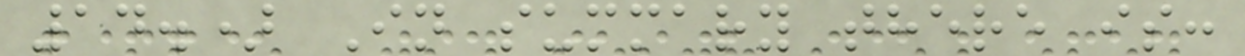14.) In summary there is:
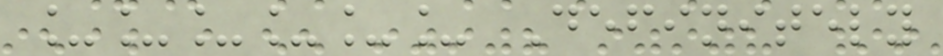______ Definitely
